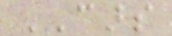CARS
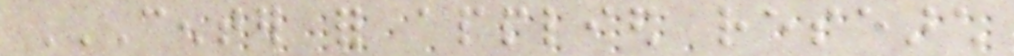CENTER FOR APPLIED RESEARCH
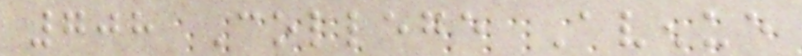708 College Avenue
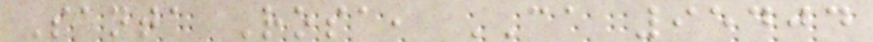Santa Rosa, CA 95404
